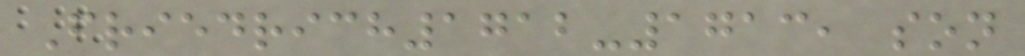Friedrich1712-1713, son
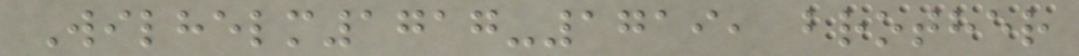Wilhelm1717-1719, brother
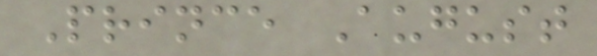Prince August
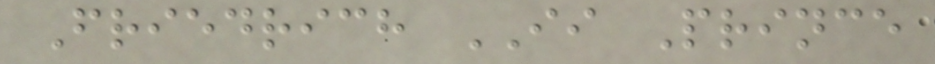Friedrich II Prince
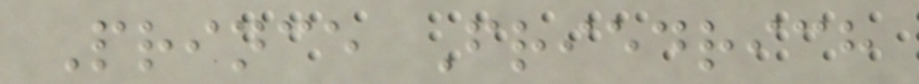Prince Friedrich
